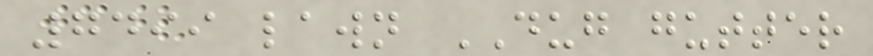7499 lawn DUG gutter
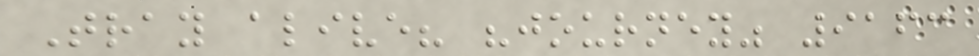Tray alive? "journey" 9163
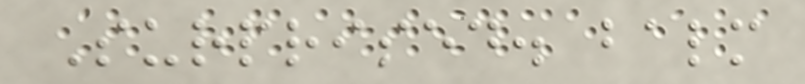Surprised. balm
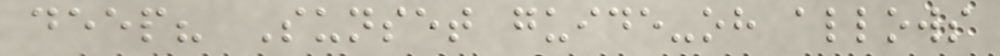deep? Sunset guide-oh allows
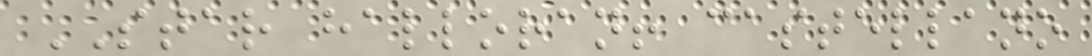STAR halloran! castellano
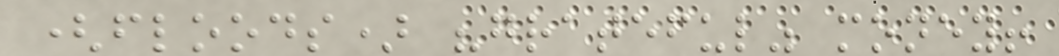(floods) "grateful" money!
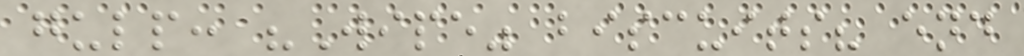gulp: "Wipe" biscuits? end
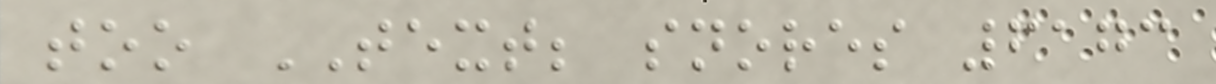too TEXT; snores 6173
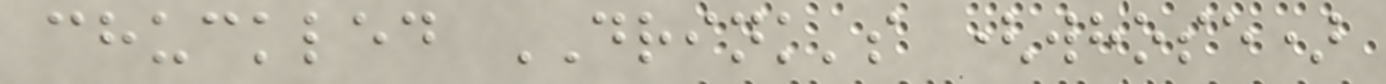chuckled DRINK's (whose)
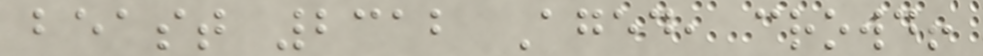beast 2312 Aged, crowd!
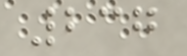237
